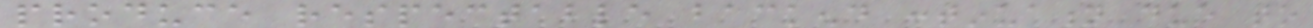produce respectable backend continuation due to
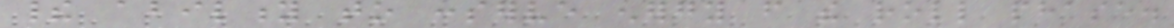their ability to conserve energy from the roll phase.
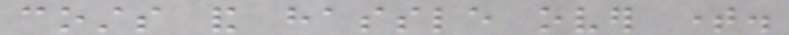costs and hassle over time.
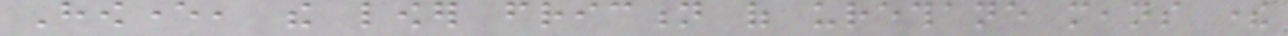However, the lower friction of urethane means there
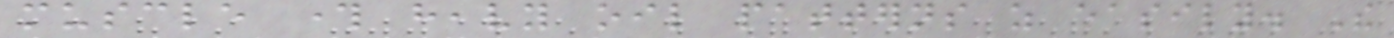muscle through heavy oil patterns as easily. The
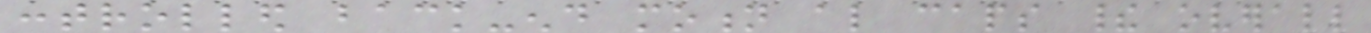controlled back-end motion also caps their overall
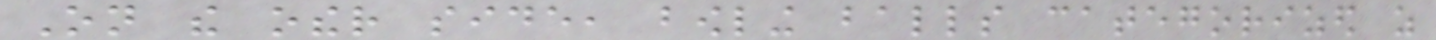On the other side, bowling balls categorized as
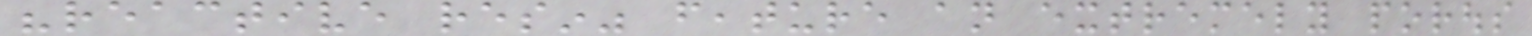"reactive resin" feature an extremely porous
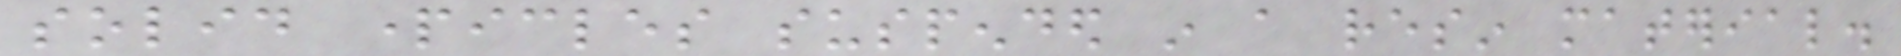solid particles suspended in a resin material.
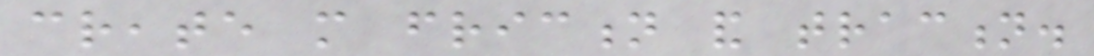create more friction and traction.
